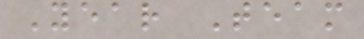Year Team
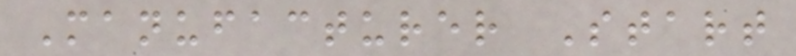Manufacturer Start
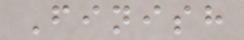Finish
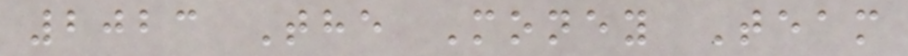2023 The Money Team
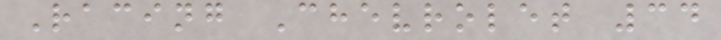Racing Chevrolet 34
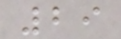29
